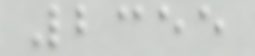2355
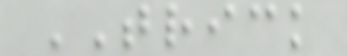TRICK
